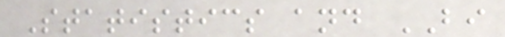Statistics and BI
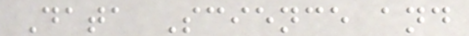Data Science and
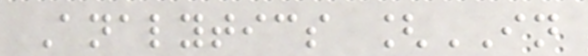Analytics [IN
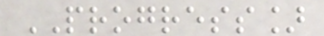PROGRESS]
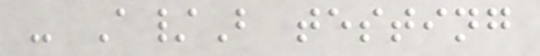- A/B testing
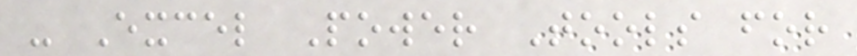- Excel Power Tools for
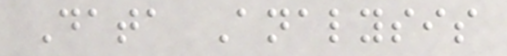Data Analysis
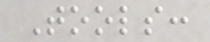Tools:
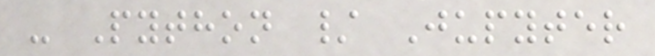- Python / Jupyter
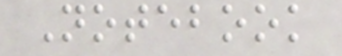Notebook
